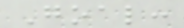Goal:
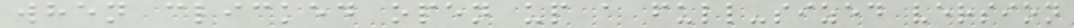when clicked open up a full-sized version
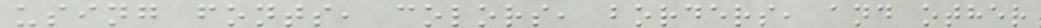using fonts, colors, borders, and other
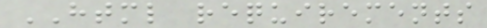HTML requirements
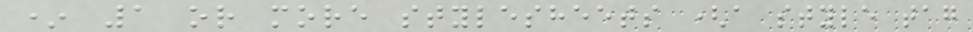* 1 or more stylesheets (a style tag
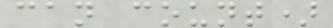can count)
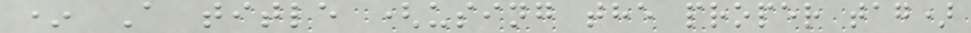* A title (using the proper tag)
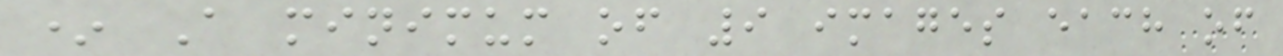* A minimum of 9 images each of
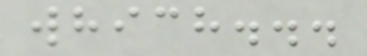which...
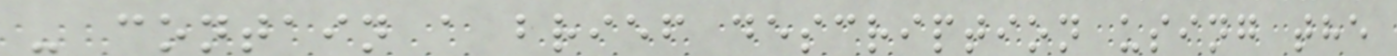- contain a brief description using the
